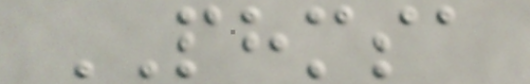PHMSA
